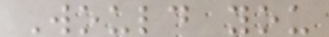Would you
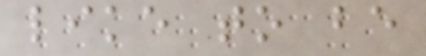like to be
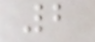2
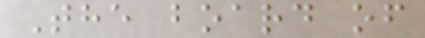The board of
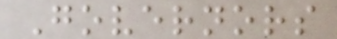Governors
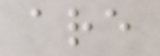are
